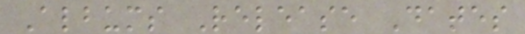Albums Release Dates
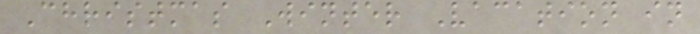Christmas Winter Vacation in
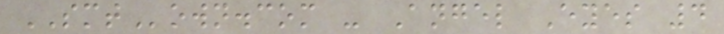SMTown.com - Angel Eyes 4
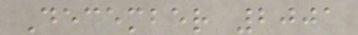December 2001
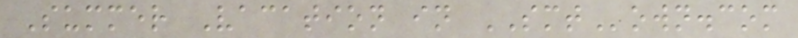Summer Vacation in SMTown.com
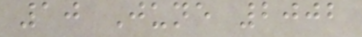10 June 2002
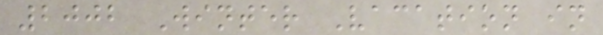2002 Winter Vacation in
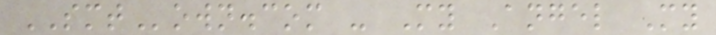SMTown.com - My Angel My
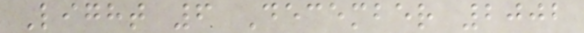Light 6 December 2002
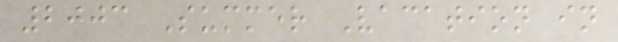2003 Summer Vacation in
